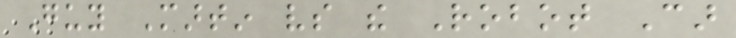Guy Martin vs the Robot Car
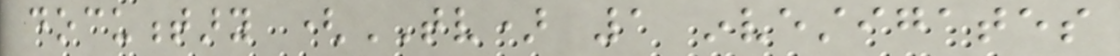documentary (TV) 1 investigates
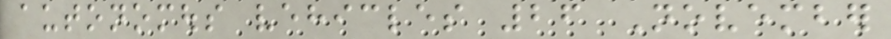autonomous vehicles 26 November
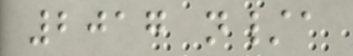2017 n/a
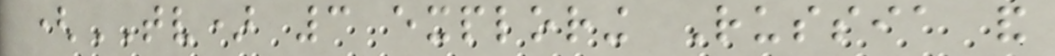(TV) 3 exploring Russia and
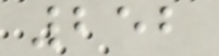252
